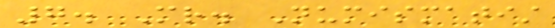7. Mr. Numismatist
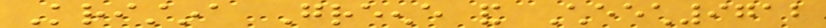Kristina Greene and Cheech9712
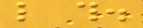like this.
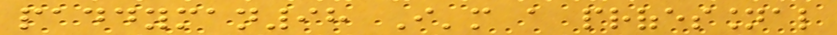paddyman98 I'm a professional
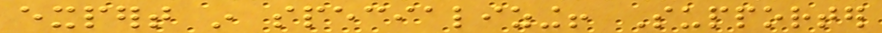expert in specializing! Supporter
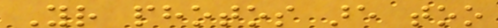Your photos are too
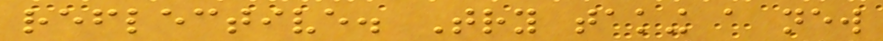reflective. Try taking a new
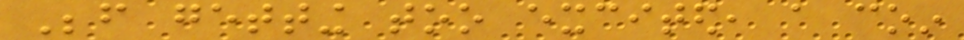Before getting too excited, a coin
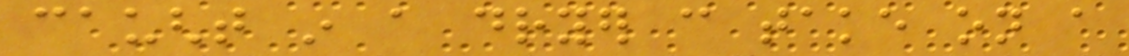caught in a dryer can take on a
